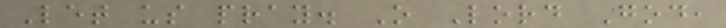Let us pray. O Lord God,
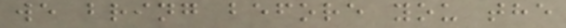we bring before you the
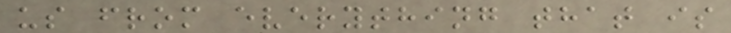us from everything that is
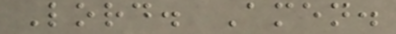Lord. Amen.
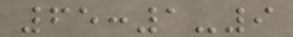65:1-9
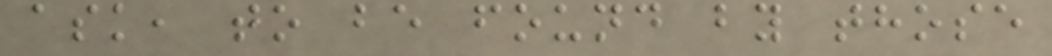ask, to be found by those
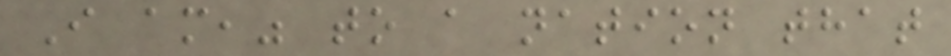I am," to a nation that
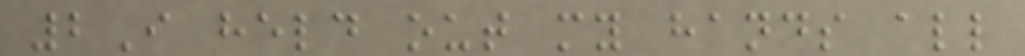2I held out my hands all
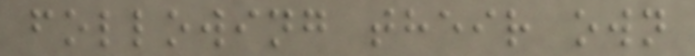following their own
